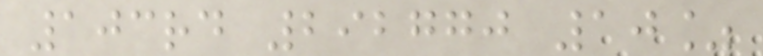103rd 292770 10%
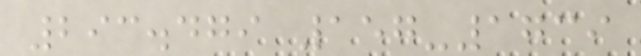293.479 157-1739
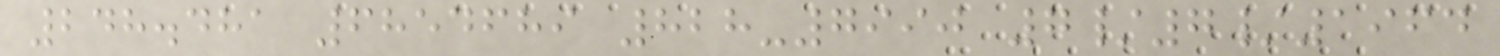248.481 6854689 828-7990 7/7/1964
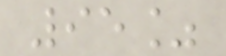95%
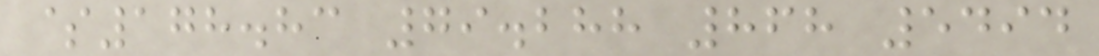$178.83 79.288 868 5494
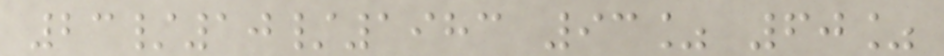23/10/1983 93% 60%
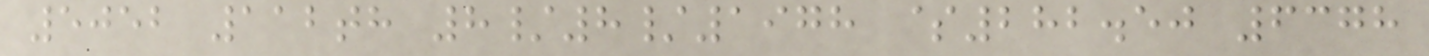5052 112th 8/8/1978 $282.50 6378
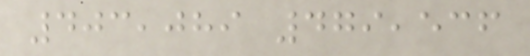403,089 479,536
